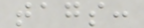tags:
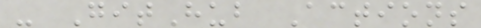- GitHub Actions
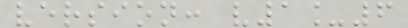version: v1_6
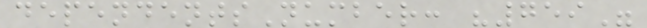dependentsNumber: "759"
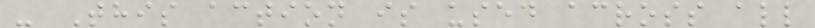- This action is used across all
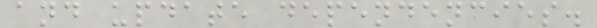and update dependencies.
